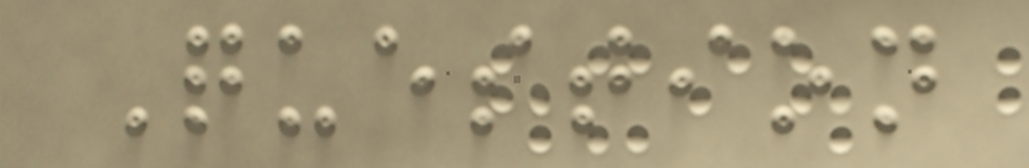Question
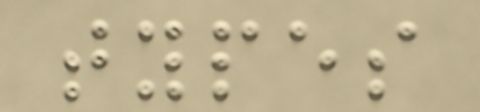types
